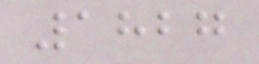1827
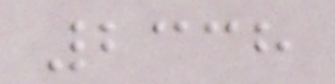2338
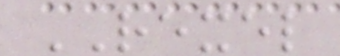REXEL
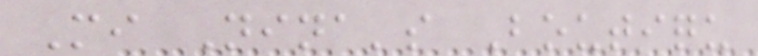Mi Nina's Boutiqu
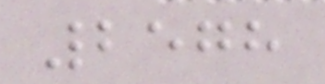2578
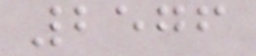2576
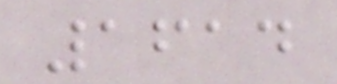1614
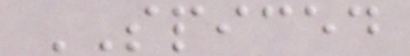SPICED
